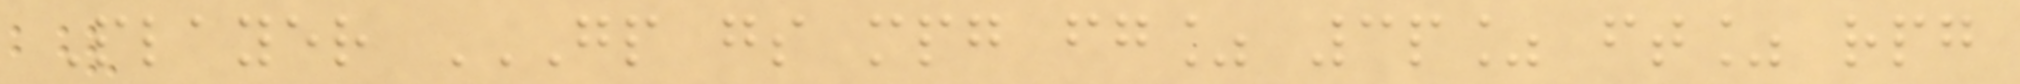Player GP GS MPG FG% 3P% FT% RPG
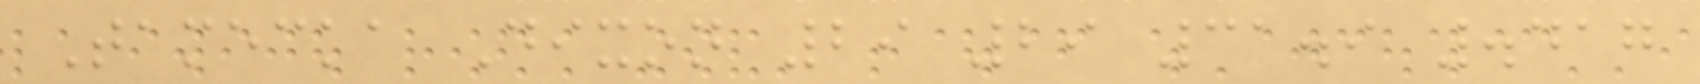Tamecka Dixon 29 29 31.9 .417
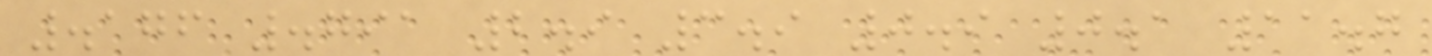.176 .791 2.9 3.9 0.9 0.1 11.7
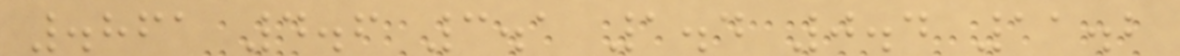.861 4.6 3.1 1.4 0.4 11.2
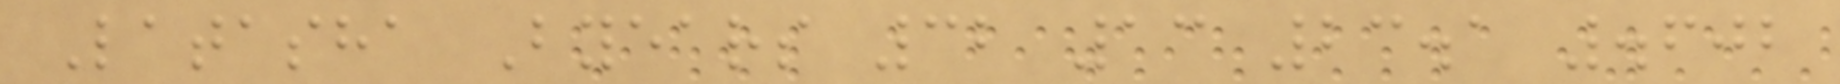Latasha Byears 32 13 23.1 .602
